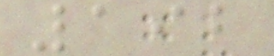192
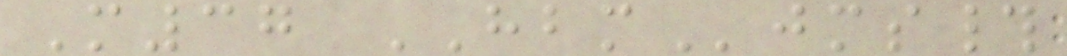M37 HBMjms#
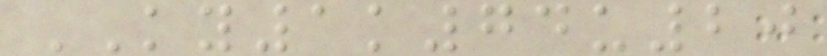KY1k74u20
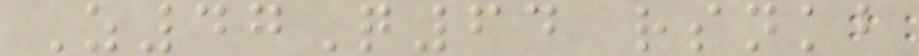Z47Q64 rsnkb
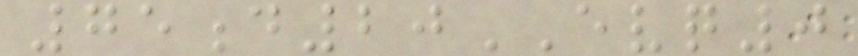75d20EVQ0
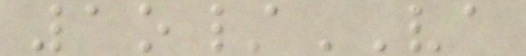1o/VA
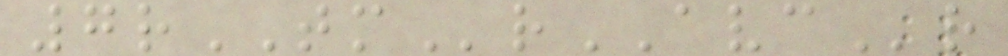7rTMrAVCr
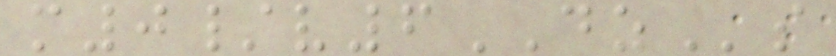m0/v6DZs
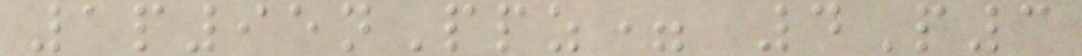1p95nPpz= 4P3
